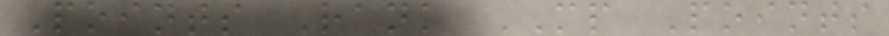Points Rank MP Points
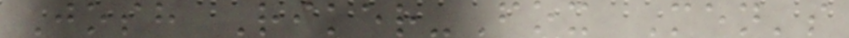Josh Riker-Fox Men's
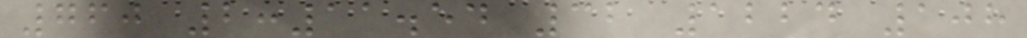760 2:11.54 32 1224 108
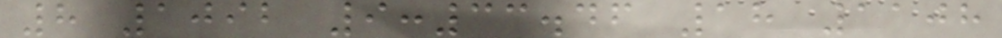8 1092 9:33.46 18 1108
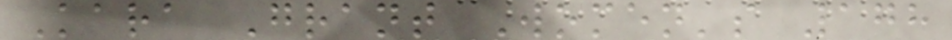Kara Grant Women's 178
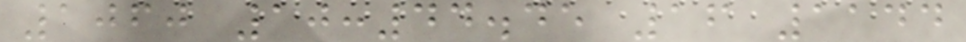1060 10:44.45 16 1144
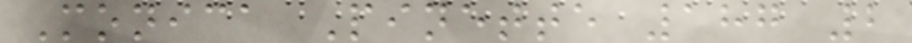Monica Pinette 187 2
